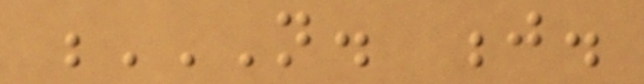N. J.
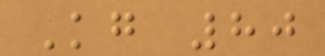Kg 80
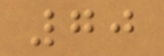70
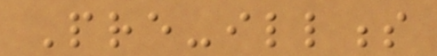Pre-illness
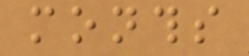months
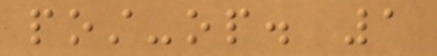post-op. 1
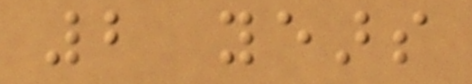2 years
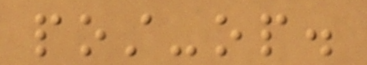post-op.
